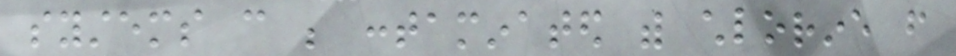systems can be contaminated with chlorine from
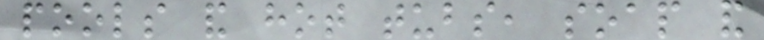pools and hot tubs, soap and
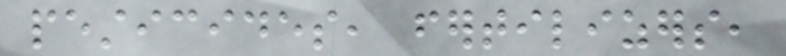pesticides, fertilizers,
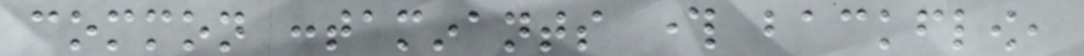common contaminants through backflow,
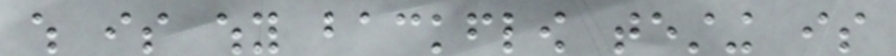which is why backflow testing is
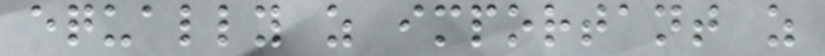equally as important as
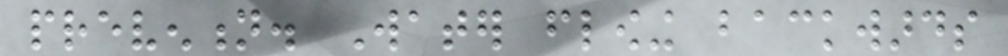prevention. Water flowing backwards
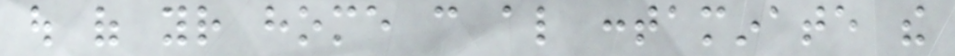out of your home can also contaminate the
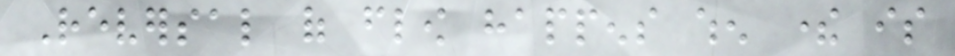Reversal of flow happens when there is
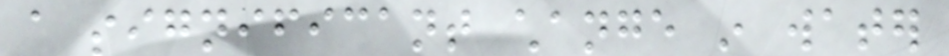a significant change in water
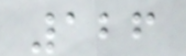126
